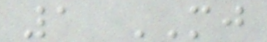1 MJ
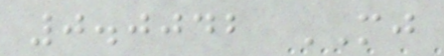0.0042 MJ
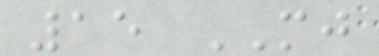15 MJ
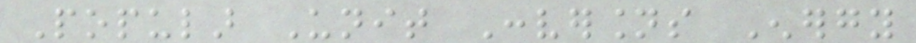Popular Unit Conversions Energy
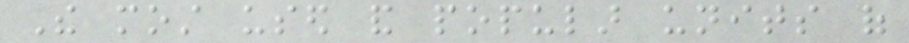The most used and popular units of
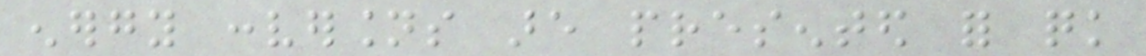energy conversions are presented for quick
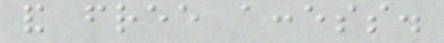and free access.
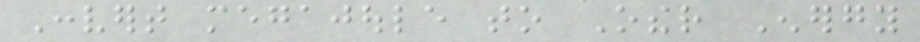Convert megajoule to Other Energy
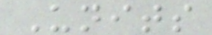Units
